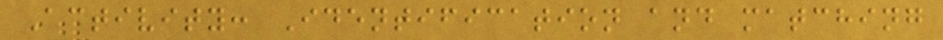Activity: Identification and matching
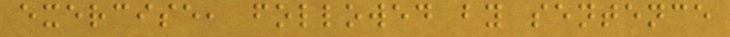exercise, followed by sentence
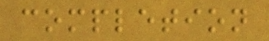completion
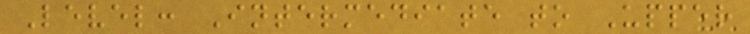Level: Intermediate to Upper
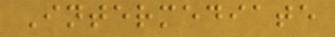Intermediate
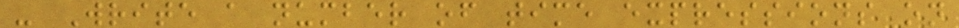- Write a number of time expressions on
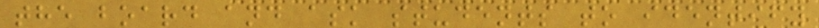the board and ask students to identify
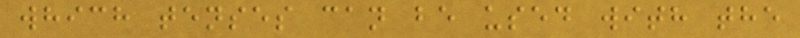which tenses can be used with the
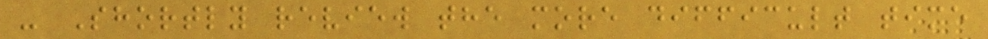- Shortly review the more difficult time
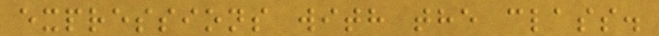expressions with the class.
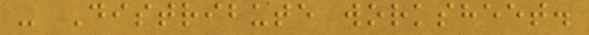- Distribute worksheet.
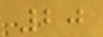20
